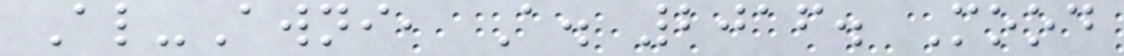Al-Awni, A. 2016. Mood
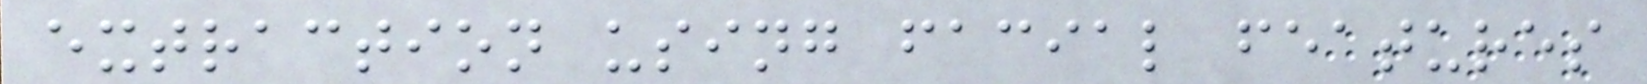extraction using facial features
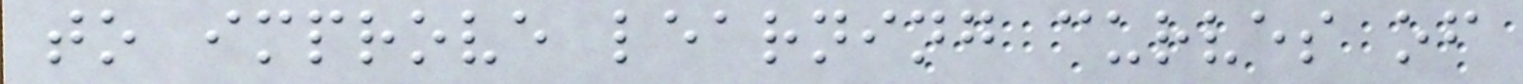to improve learning curves of
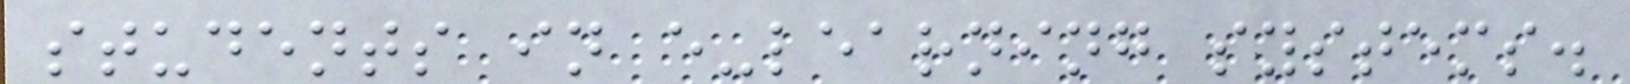students in e-learning systems.
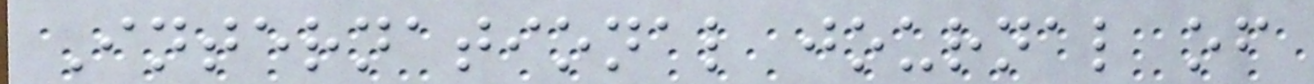International journal of
